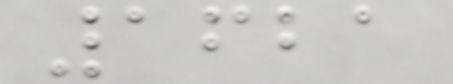1621
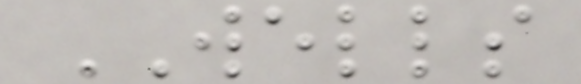WELLS
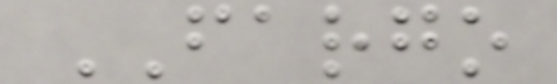FARGO
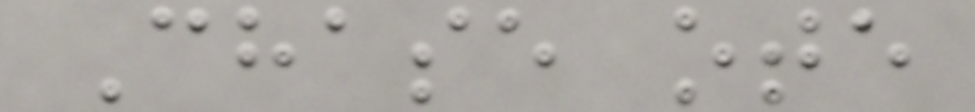Chase ote
